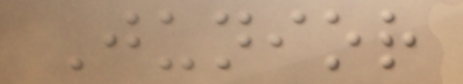Junior
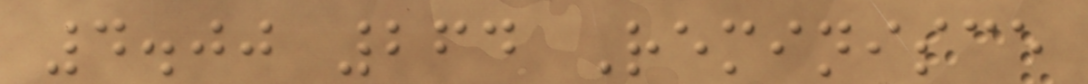4.00 264 Reminisce
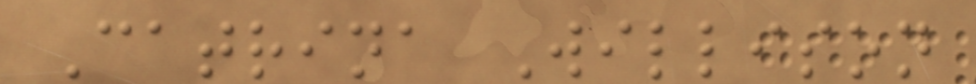Catrina Willison
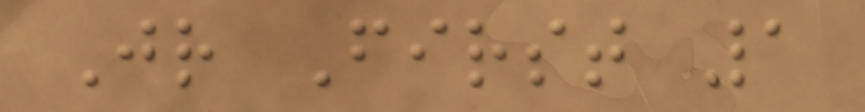Jr First 1
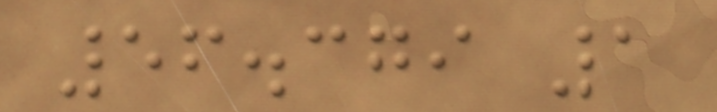56.379 1
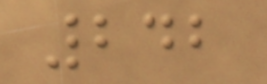242
